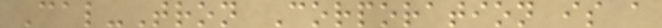Cal-Tron Corporation is a
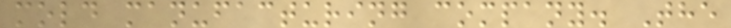mold manufacturing company. The
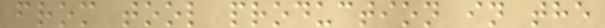from tool production in the
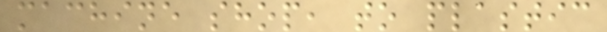machine shop, to plastic
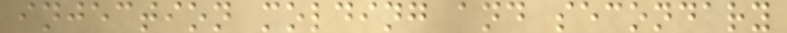injection molding and secondary
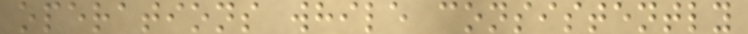operations while consistently
